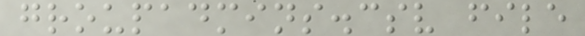groupadmins.csv file
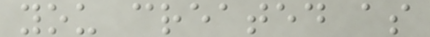you created as
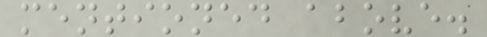mentioned above.
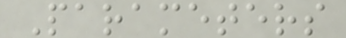Parameters
